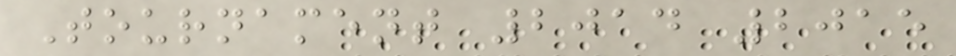Tournament 2014 2015
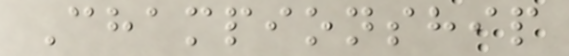Championship
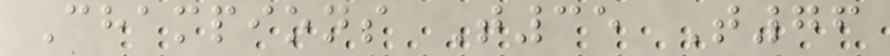Champions T35 T76
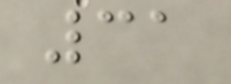31
